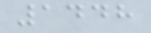1448
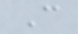C
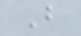B
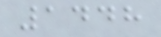1448
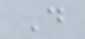D
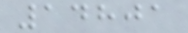14801
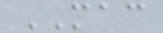MAC
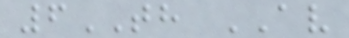6TH AV
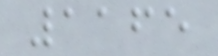1165
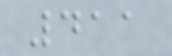411
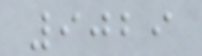9029
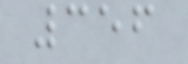356
